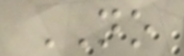NO
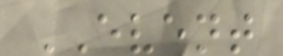EVENT
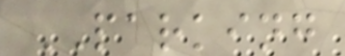PARKING
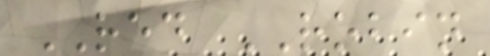RED ROBIN
